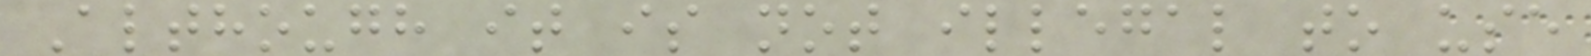Although it is not illegal to use
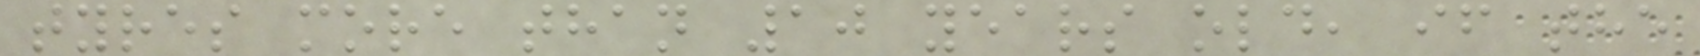tyres more than 10 years old, if the
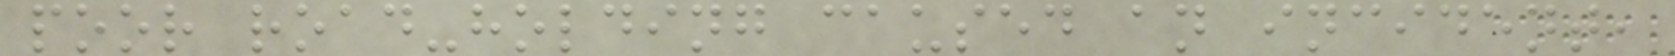poor road-holding caused an incident,
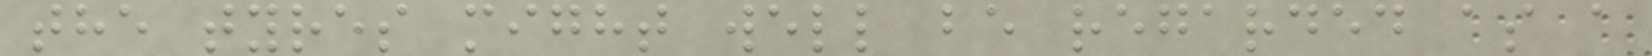the tyres might well be regarded as a
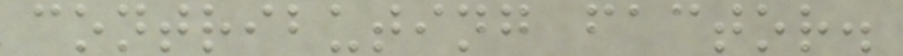contributing factor.
